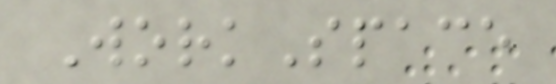WorkSpace
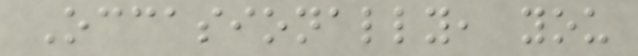Occasionally, you
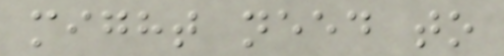might need to
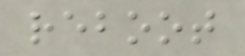reboot
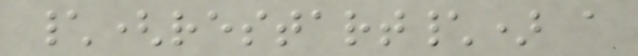\(restart\) a
